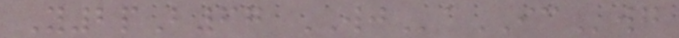Y2pB67 WJaICwg
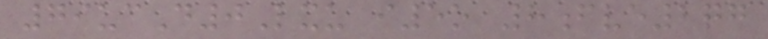79ucD0Lxu i5o 8fve2qg
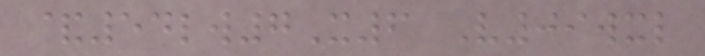&54lw7X6 V09wxl
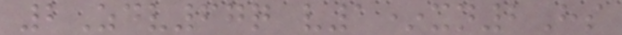2Zdv67q v1*xn2Hs
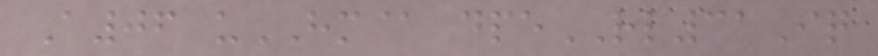A06 uHM@ dpeRL31Iq
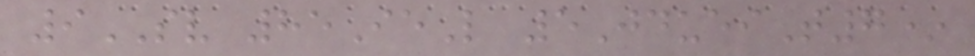9SV 85IeL 5JdueiT7*
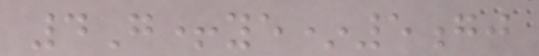4G+ye*5gj
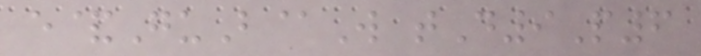e&GuB@W tD9P6
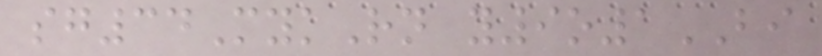sg34MykRn y9o1BI
